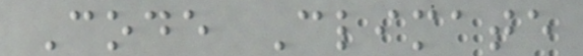Code Climate
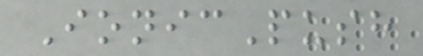IonicPush
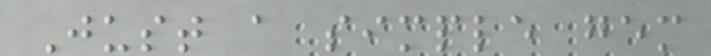Just a simple gem
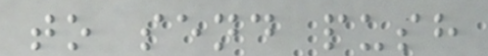to send push
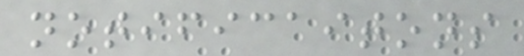notificaitons
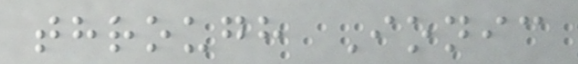through Ionic
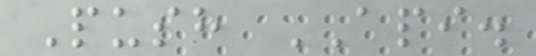Push API.
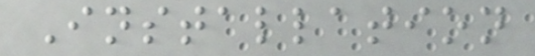Installation
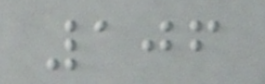106
